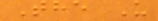The U
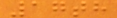17th
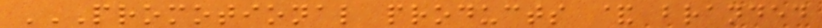PROMOTIONAL PRODUCTS & BRANDED
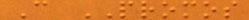C PROMOS
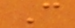C
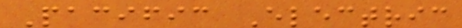Pacific Electric
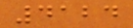4124
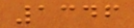1346
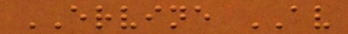ERVINE AV
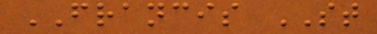FRANCIS ST
